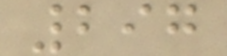297
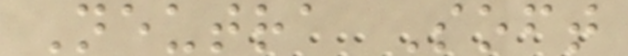Neutra Soft
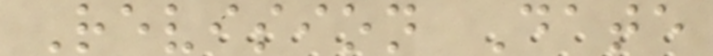Revision Date
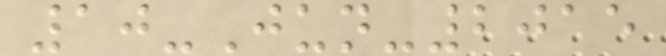10-Jun-2015
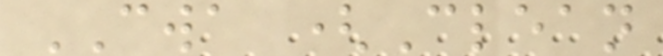CWA (Clean
